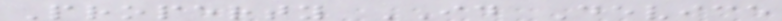Property ID Device
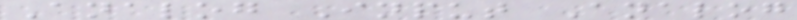Analog Input Analog
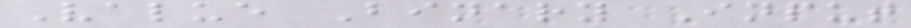Value Binary Input
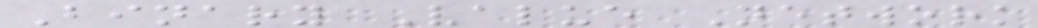Binary Value Network
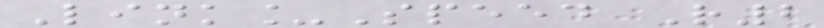Link_Speed R2
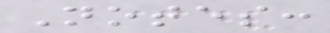Notes:
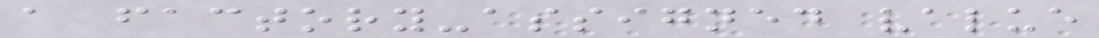a factory-assigned value
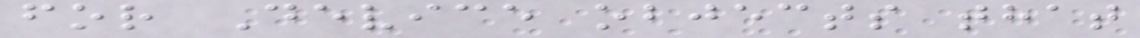for Device objects that
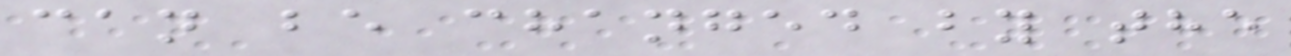can be changed by the
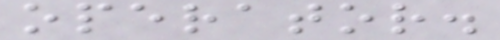operator.
